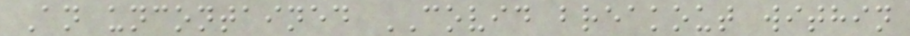An uncontained COVID breakout within
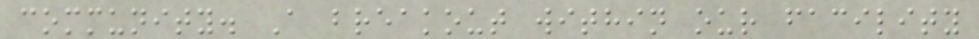community. A breakout within our facility
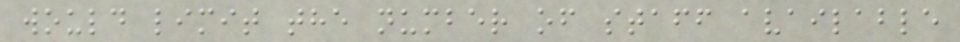would limit the number of staff available
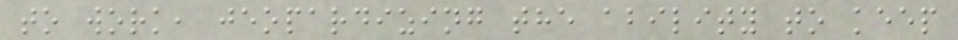to work, jeopardizing the ability to keep
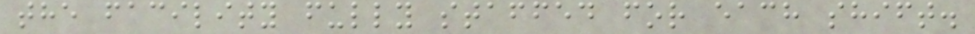the facility fully staffed for each shift.
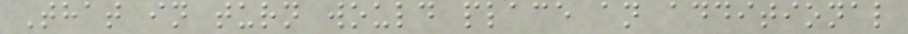That in turn would place an additional
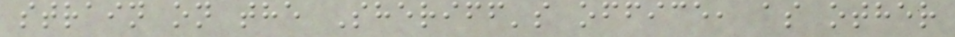strain on the Sheriff's office, as other
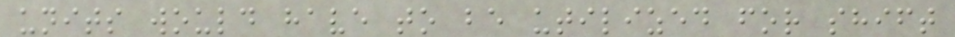units would have to be utilized for shift
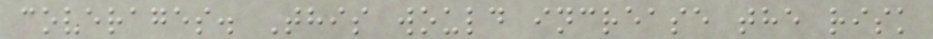coverages. This would increase the risk
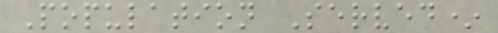Population Served*
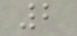2
